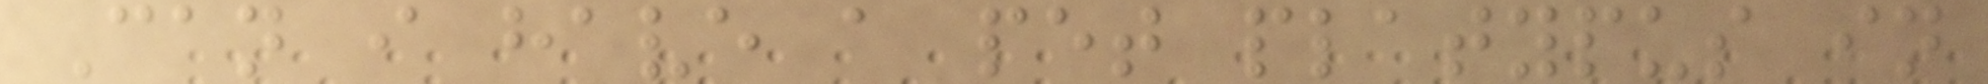Can i have a pet platypus in
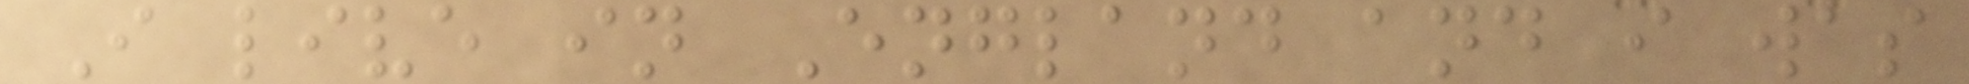I live in England and i was
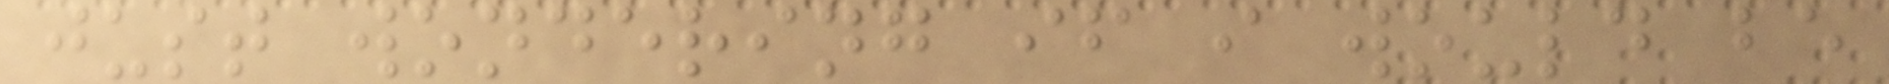just wondering if i would be
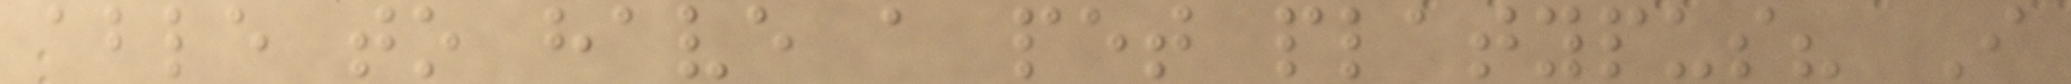able to have a pet platypus? I
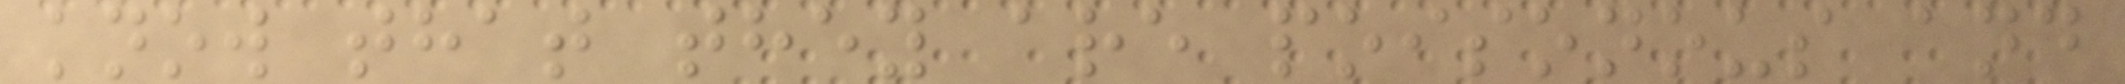know that they are poisonous and
